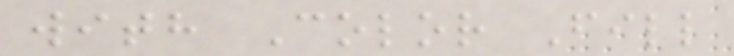with Color Fill
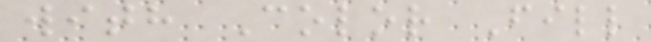with Color Fill
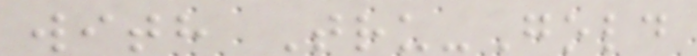with Tru-Gold
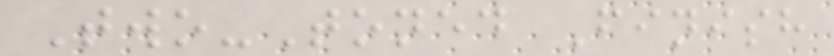Two-Toned Finish
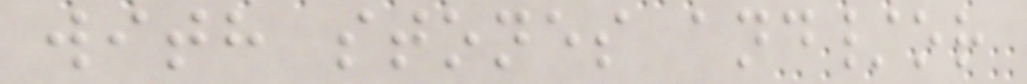with stones and/or
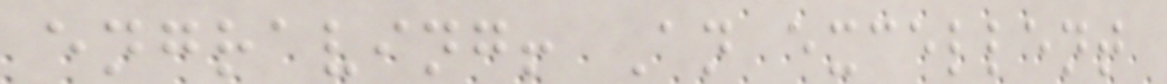engraving! An excellent
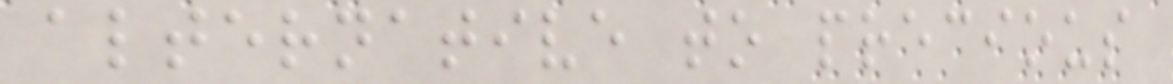alternative to precious
